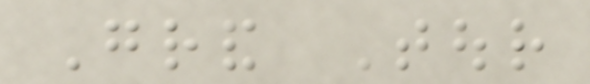Grand Tour
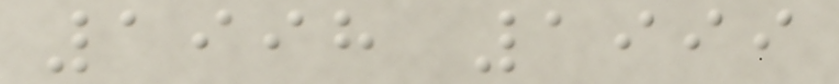1998 1999
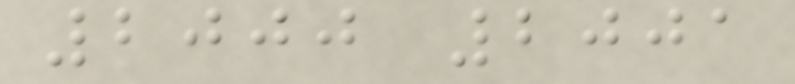2000 2001
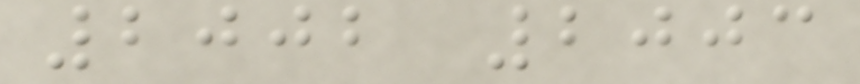2002 2003
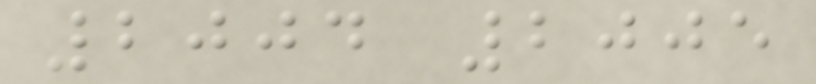2004 2005
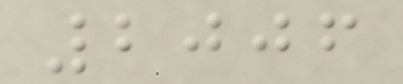2006
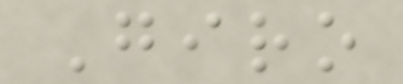Giro
